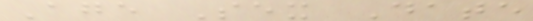Age Sex Date
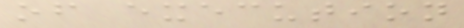of execution
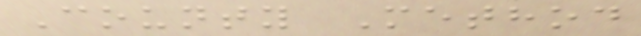County Method
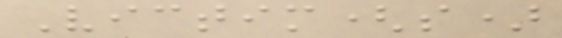Victim(s)
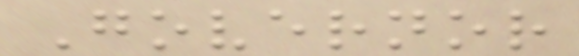Governor
